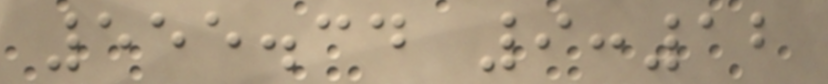555.34 9:12
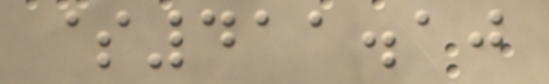$411.10
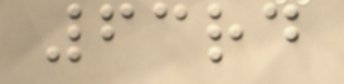63rd
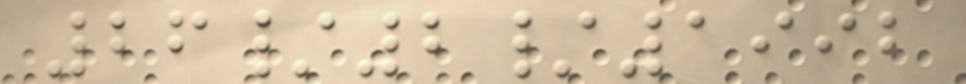26/2/1992
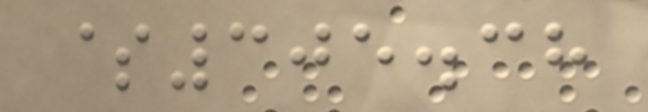$305.38
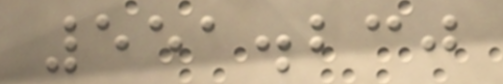551.230
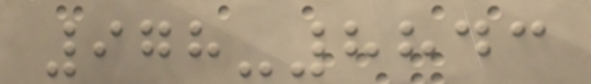978-8843
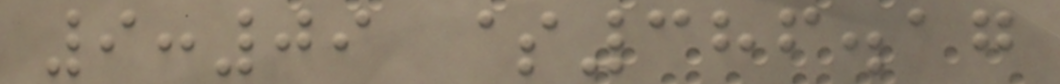9:09 $386.17
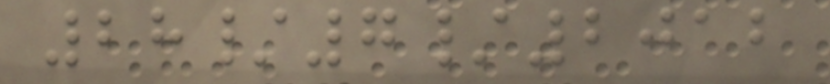28/7/2012
